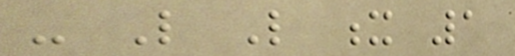- Like Like x 1
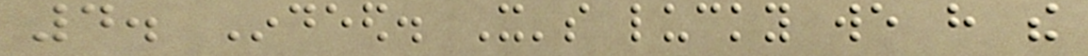4. Indeed. It's lucky we have the
